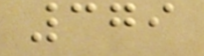379
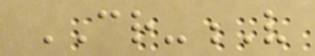CR-V
